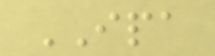IPA
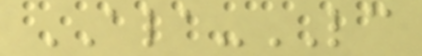ALA-LC
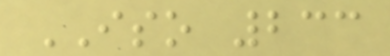ISO 233
